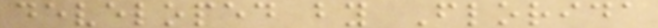developed by Florida
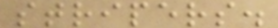stripers.
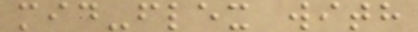mid-flex with
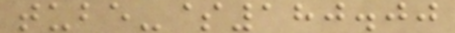tube-$180.00
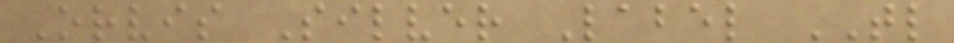Orvis Silver Label TL
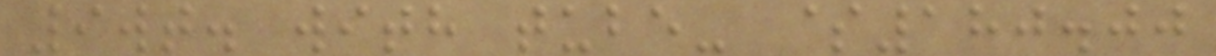9wt. with tube- $180.00
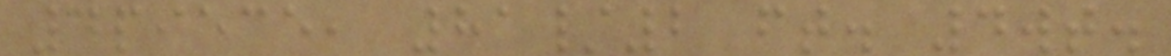4piece, 81/2 ft. 4wt.
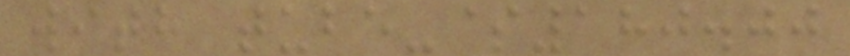with tube-$180.00
